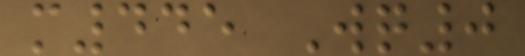m445 Wq0
